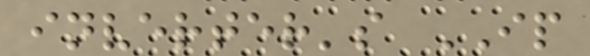inverter's IP
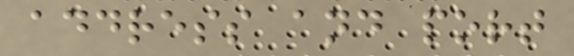address and port
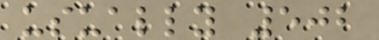usually 502
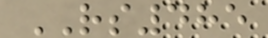RS485
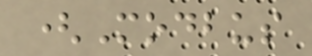(Modbus
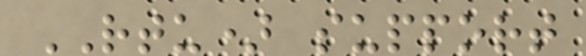RTU) support
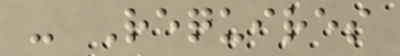- Requires
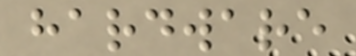hardware
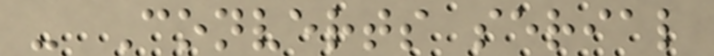- Converts serial
